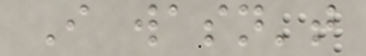I wasn't
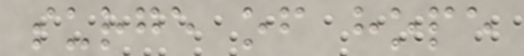surge of hope
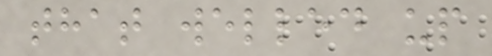that welled up
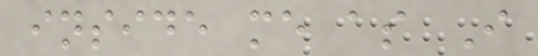inside me as I
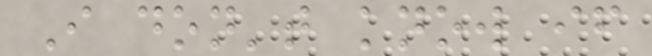I don't know if
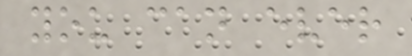you can ever
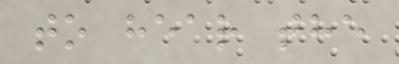to hear the
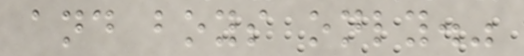and boys only."
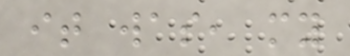it was, my
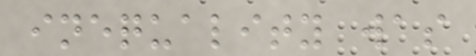inequality was
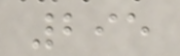295
